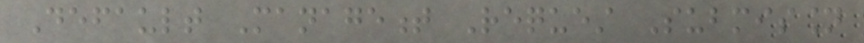Default Management Request Submission
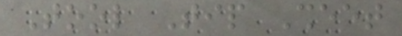Tool Tip Sheet
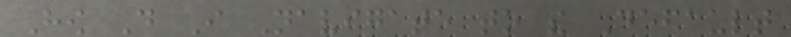How Do I Navigate to the Default
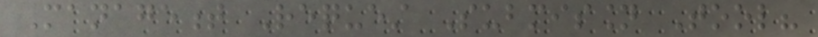Management Request Submission Tool?
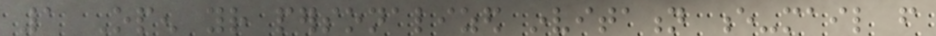1 Open your personalized invitation e-mail from
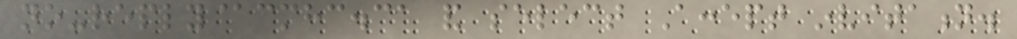no-reply@cmhc.ca and select Accept invitation.
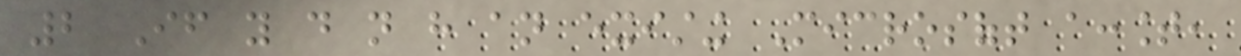2 If you do not have an existing Microsoft account,
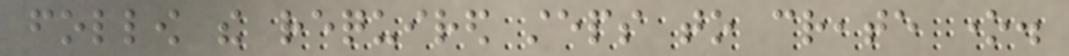follow the required steps to create one.
